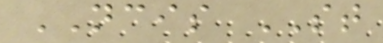NCIS ST
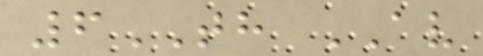6TH AV
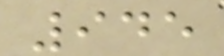945
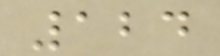124
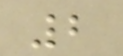2
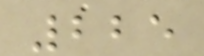225
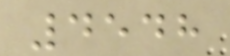4548
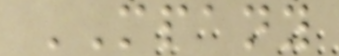MPANY
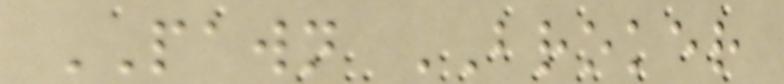PAWN BROKER
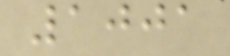1001
